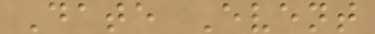Date Event
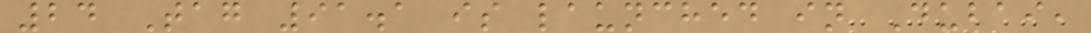24 Tag 91.1 is launched in Dubai,
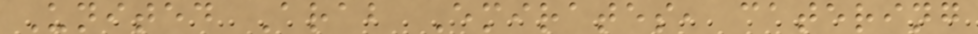United Arab Emirates, catering
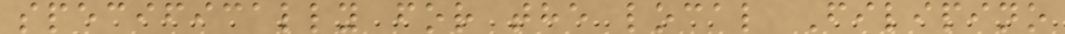specifically for the local Filipino
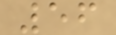56
